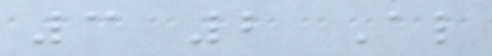3 2 Al
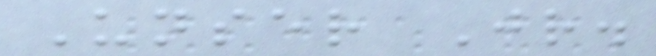Unser Jr.
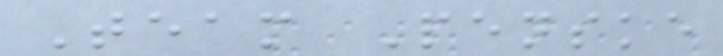Team Penske
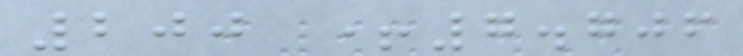200 +7.706
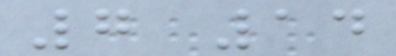7 14
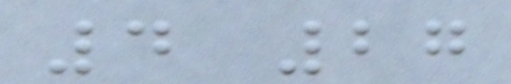4 27
